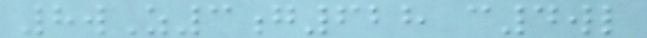8wZ3g628 c4wl
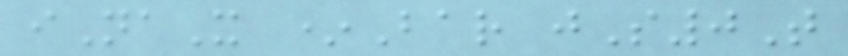iNaX *Bar jS0T
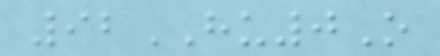92HU0O
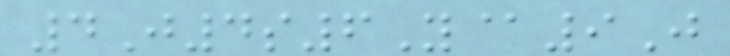4J4s6Y@9J
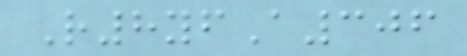R8yfA306
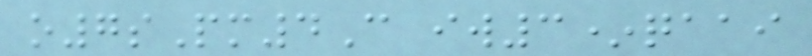o7sPm4C iw3*qaai
